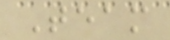Team
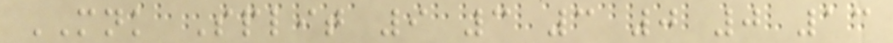MNK Split 9 3 3 0 0 13
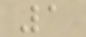1
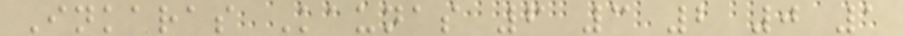Inkaras Kaunas 6 3 2 0 1
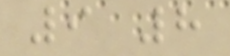9 8
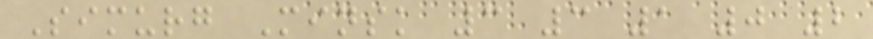Simurg Minsk 3 3 1 0 2
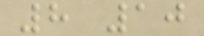8 10
